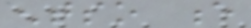entso e
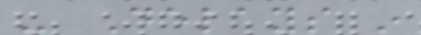- Delays in
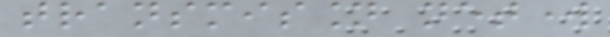transmission network
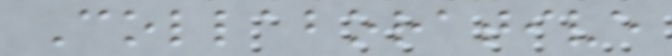Collaborative
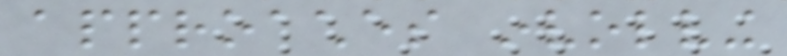approaches involving
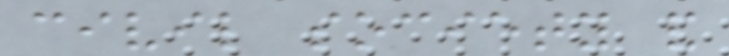civil society and
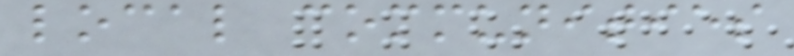local communities
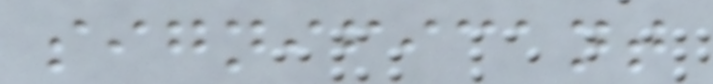significant
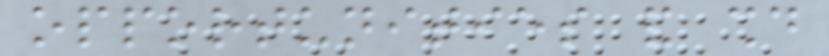opportunities and should
